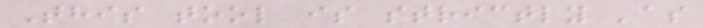This tool is strictly 'as
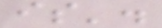is'.
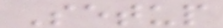Setup
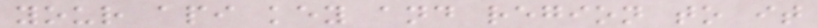your api key and region to it
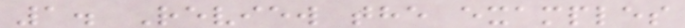1. Review the examples
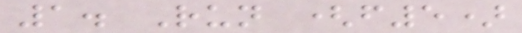1. Run (f5)
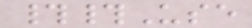##Use
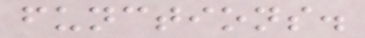functions.
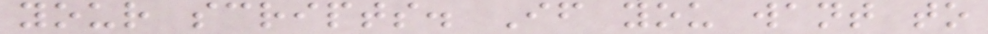your scripts. If you want to
